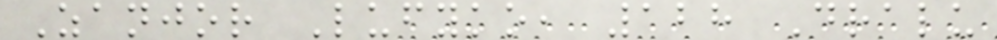Zanjor Lufyko, 128 Dralu
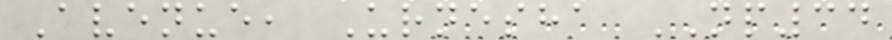Avenue, Urnesha NP34
